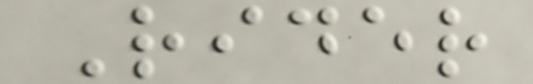Rider
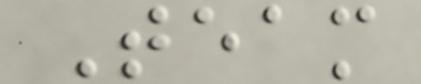Team
